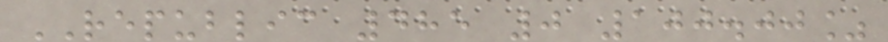REPUBLIC 485 0 100.00%
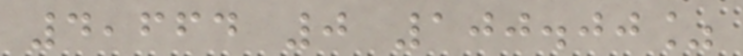4,664 0 100.00%
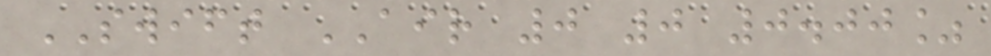SWIFT AIR 0 0 0.00%
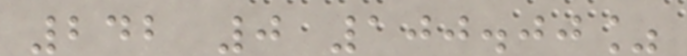242 0 100.00%
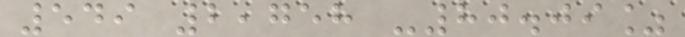549 2,758 -80.09%
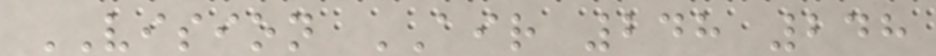VISION AIR 248 248
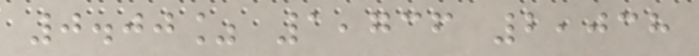0.00% 1,736 2,038
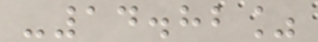-14.82%
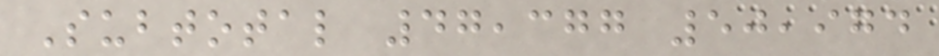Subtotal 47,377 50,974
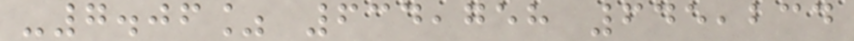-7.06% 634,758 645,234
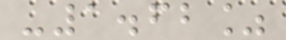-1.62%
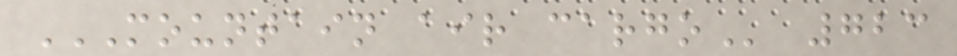MOUNTAIN AIR CARGO 723
